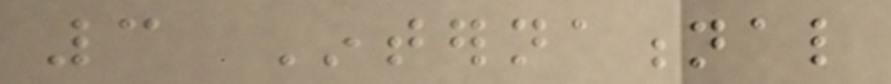3 International
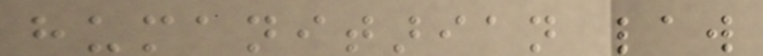humanitarian law
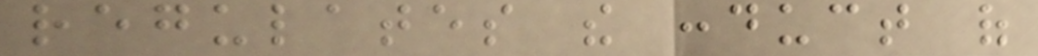regulates the conduct of
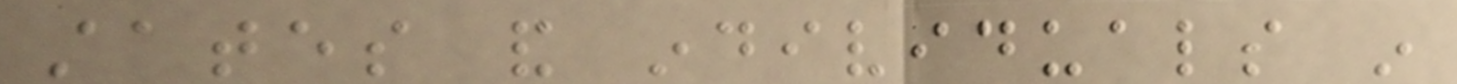states and individuals in
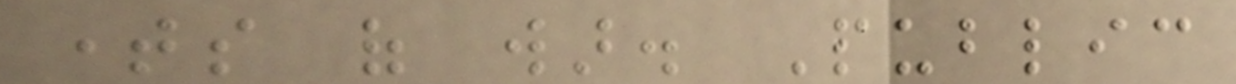times of war. Public
